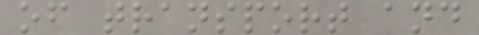of transport and
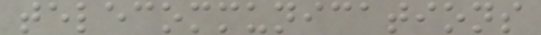telecommunications
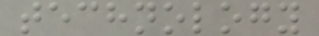technology
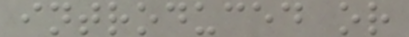introduced or
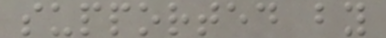supported by
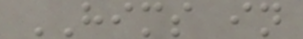HIMS in
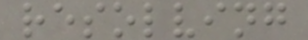resolving
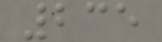235
